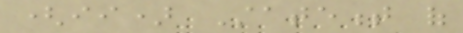(ii) Statement of
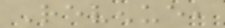Revenue,
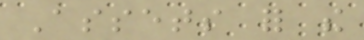Assets for the
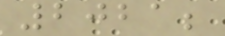2021;
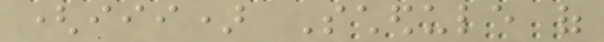(iii) Schedule of
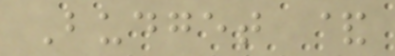Budget &
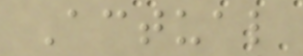Actual
